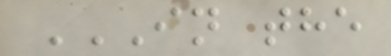IN THE
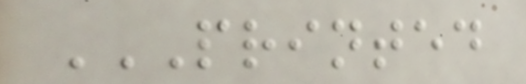PRINTED
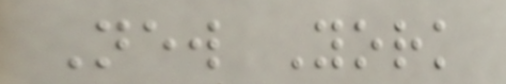New York
